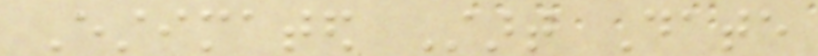Estimated Start Date
